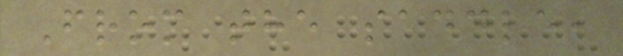From the saddle,
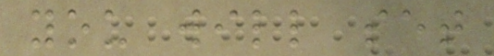you will set
